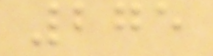275
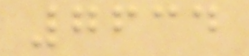7634
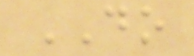DO
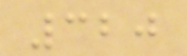320
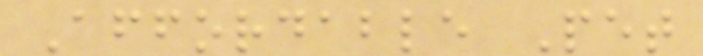Affordable Pet
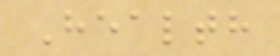Health
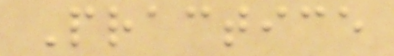Practice
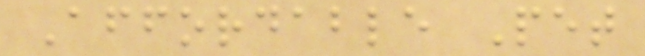Affordable Pet
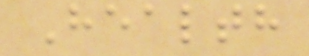Health
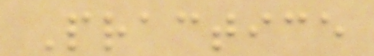Practice
